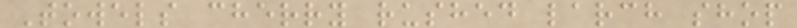Towels cherry rushed larch shop
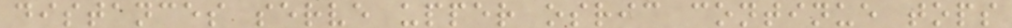distances serve upper osric continue tops
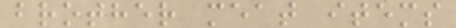brother meat items
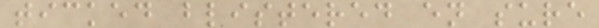ticked blistered en sure
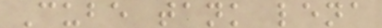Cube tank lena
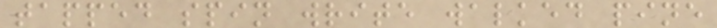tapped spin write walked pine
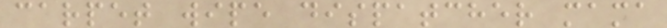carpet wipe dispatcher mama
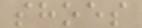shoes
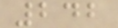242
